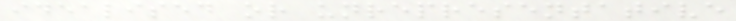idealised or unrepresentative
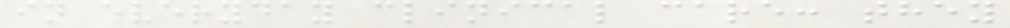in everyday clinical care: they
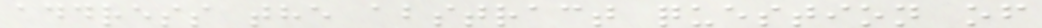address the abstract question of
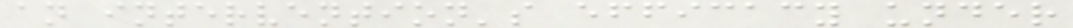an intervention's efficacy under
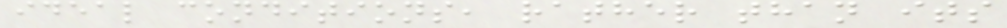ideal conditions, rather than its
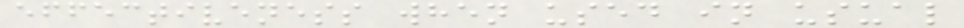effectiveness when used in usual
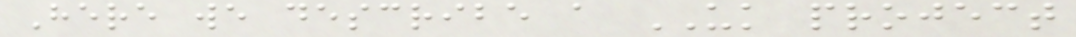Here we describe a UK project
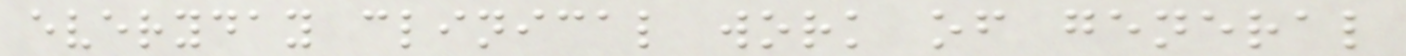everyday clinical work of general
